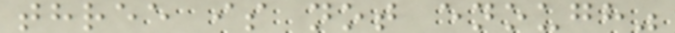three is not enough"
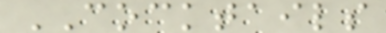COCKTAILS
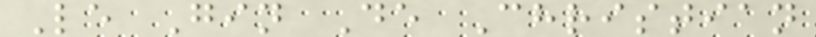Le Gin De Christian
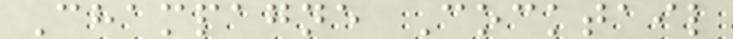Champagne Cocktail
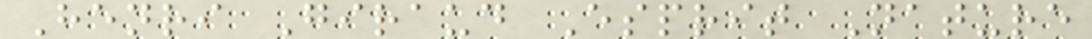Henri Giraud Esprit Nature
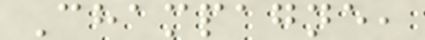Champagne,
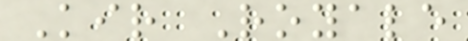Kir Royale
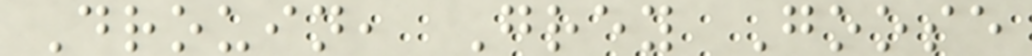Drouin, Grey Goose
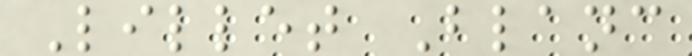Lillet Blanc
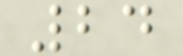24
